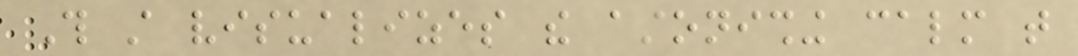This still visualizes the astonishing calm that
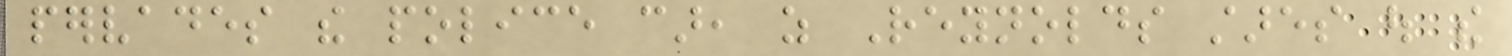pervades the police car, as Reynolds stares out the
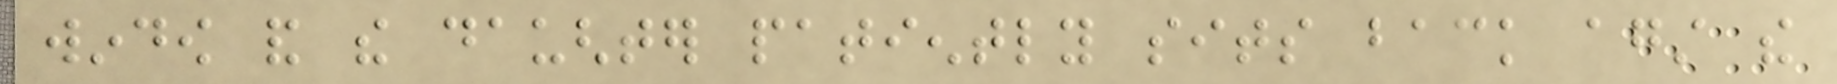window and the daughter patiently sits back against the
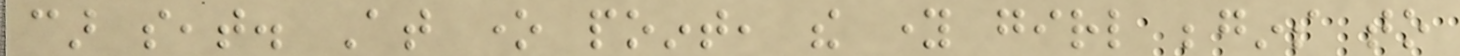car seat. At one point, the young girl begins to
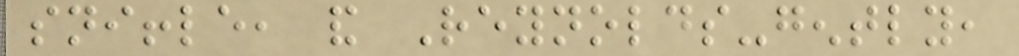sniffle, and Reynolds-gently,
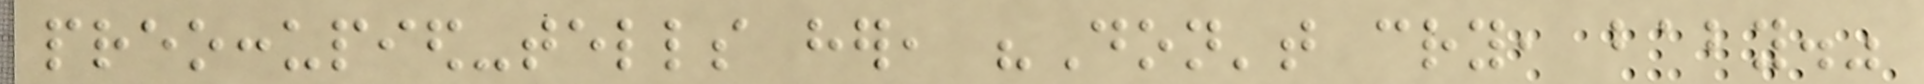preoccupied-tells her, "Don't cry, baby."
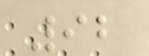92
